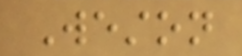Weston
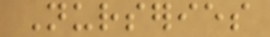Nurseries
